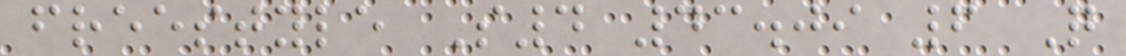freestyle S4 43.09 6 Q
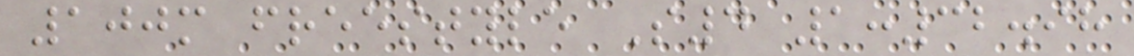100m freestyle S4 1:32.98
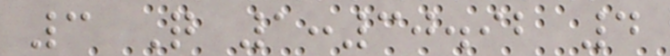3 Q 1:30.92 4
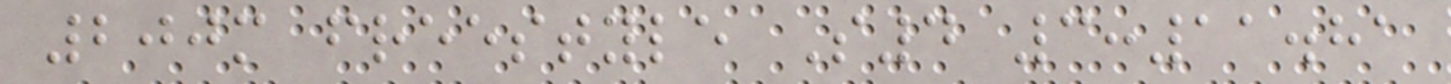200m freestyle S4 3:11.81
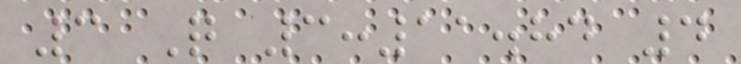3 Q 3:11.84 4
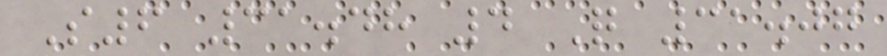S6 31.48 4 Q 31.07
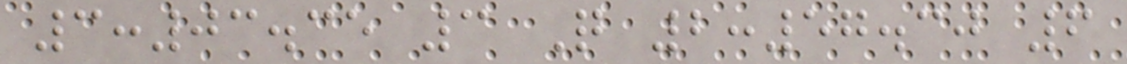3:03.35 3 Q 2:57.30 6
